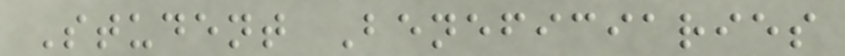Student Beneficiaries
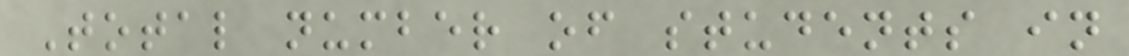Total number of students in
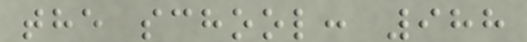the school: 988
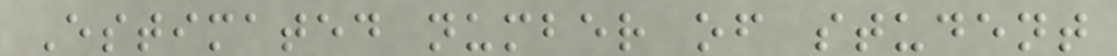Estimated number of student
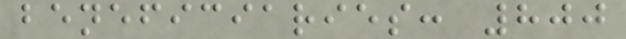beneficiaries: 800
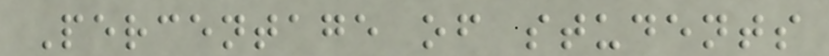Percentage of students
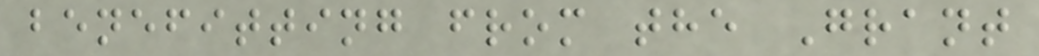benefitting from the Grant
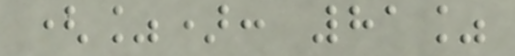(%): 81%
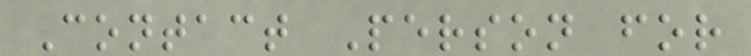Contact Person for
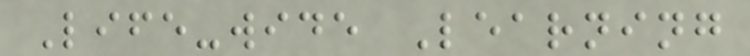Life-wide Learning
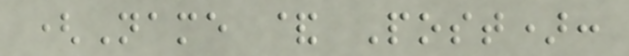(Name & Post):
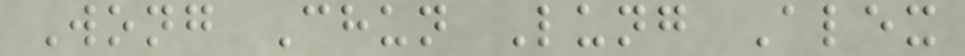Wong Chun Lung Alex
